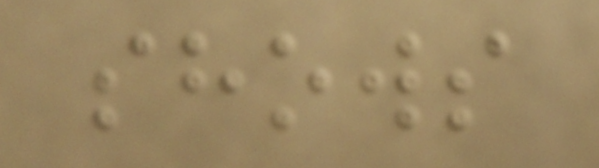shows
